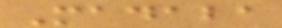Madaba
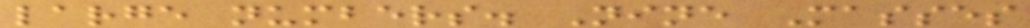large numbers. Nine Masses
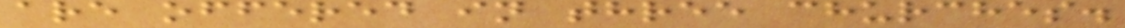are offered in three churches.
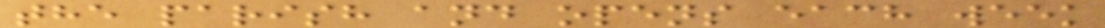the parish and opens each week
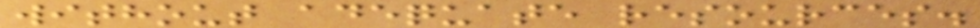without adequate resources.
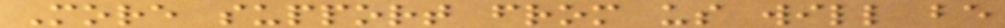More support from us will be
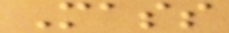Mass
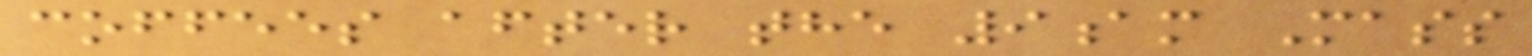coffees after the 9am Mass
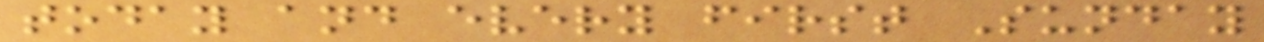today and every first Sunday
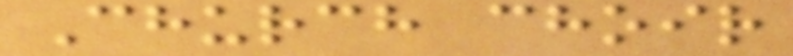Church choir
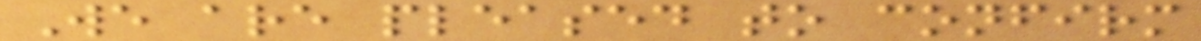We are pleased to confirm
